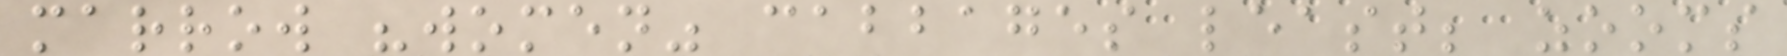marrow "women" cabbages least; zooms
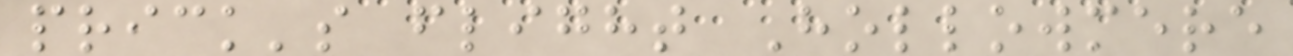prick's flight Hollowmere
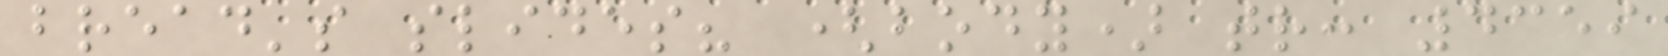bread's slides? (body) tr: 4359
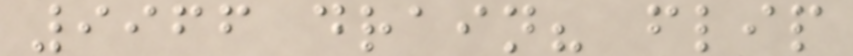9966 drain? flip
